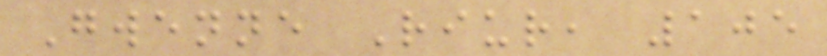Gwenne Riur, 105
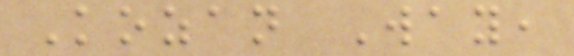Kozan Way,
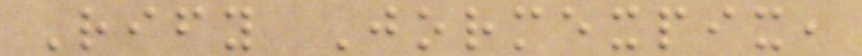Rify Jormexpix,
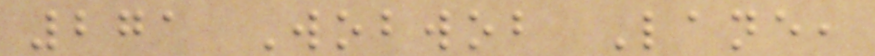271 Wobwob Lane,
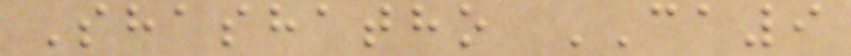Shashatho CA9
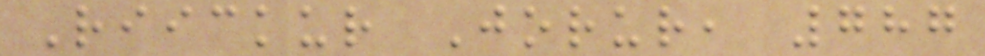Riickur Jorur, 787
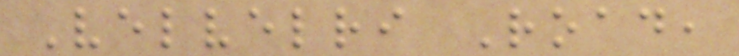Velvelri Road,
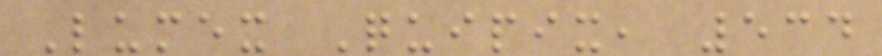Lumex Quipix, 534
